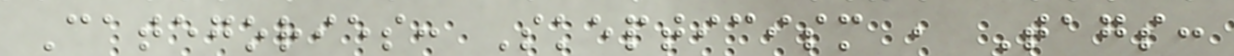Categories: Skepticism , Tags:
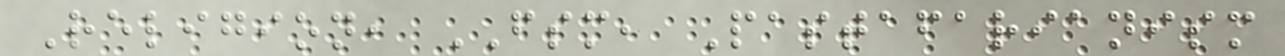Religion, FSM, Pastafarianism
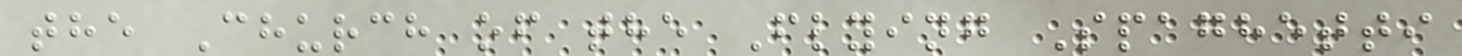the Church of the Flying Spaghetti
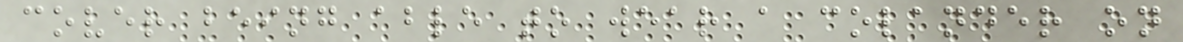cover being able to wear a colander on
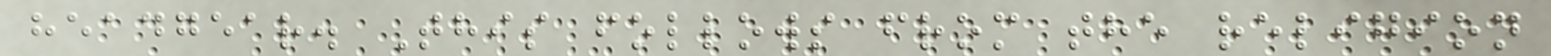headgear. This follows from the religion
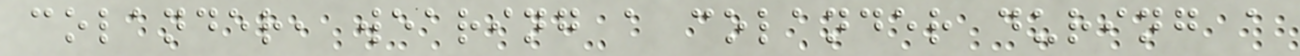colander, wearing a colander during a
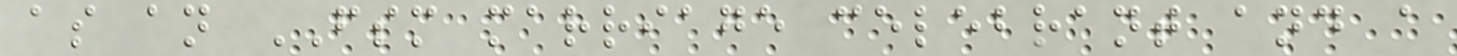as an FSM marriage celebrant and a
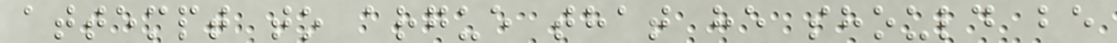attempt to argue that he should be
